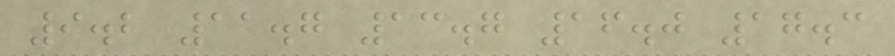9.2 11.7 13.7 16.0 17.3
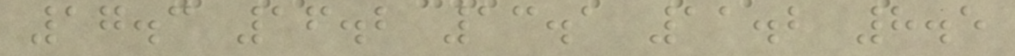17.3 16.2 13.1 11.2 8.5
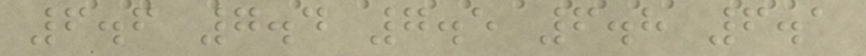6.6 7.4 7.5 6.8 6.1
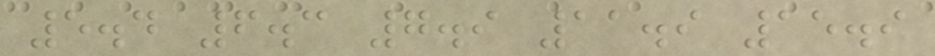5.4 6.3 7.9 11.9 15.9
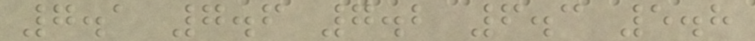7.1 7.6 7.2 6.3 5.8
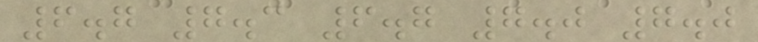6.7 7.3 6.7 7.0 7.0
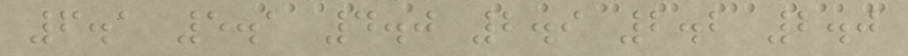6.1 5.1 4.0 2.9 2.2 2.0
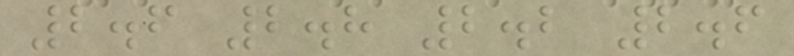2.6 2.8 2.2 2.6
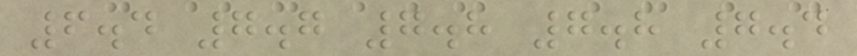6.4 7.7 7.8 7.8 7.4
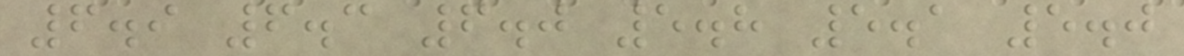6.9 6.3 6.0 5.8 5.1 5.0
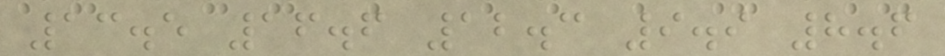13.5 16.6 12.3 9.9 8.6
